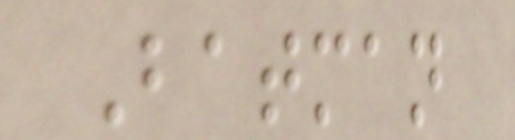Batman
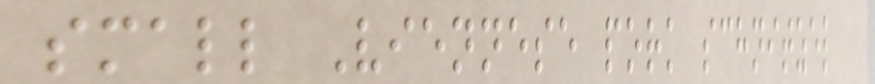small Viennese pork schnitzel
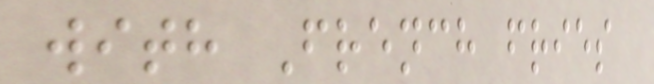with French fries
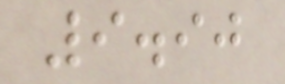9.90
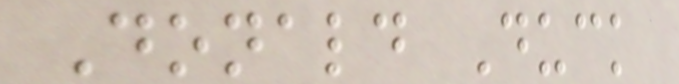Donald Duck
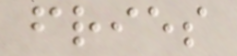fries
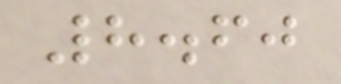8.60
